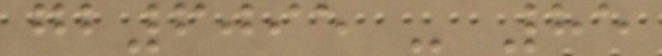gb6095 - 85
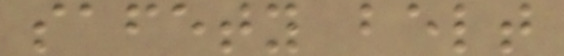safety belt
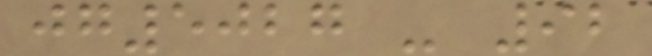jg5027 - 92
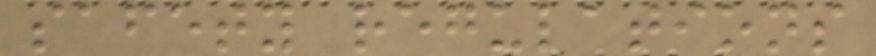safety regulations
